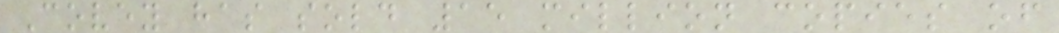Covey has sold 15 million copies of
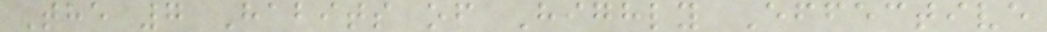The 7 Habits of Highly Effective
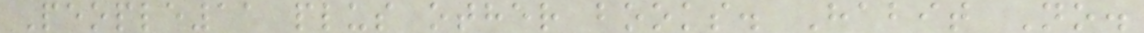People11 plus other books. Habit No.
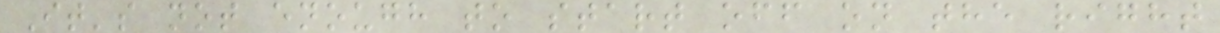It's not enough to start off on the right
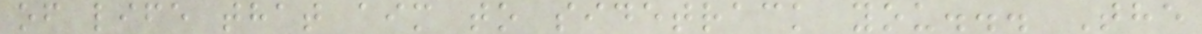of life that aim to sidetrack you... The
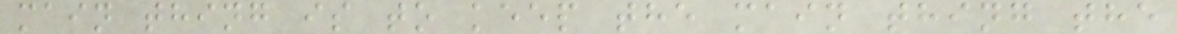main thing is to keep the main thing the
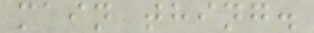main thing.
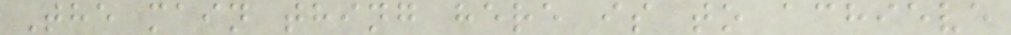The main thing here is to achieve
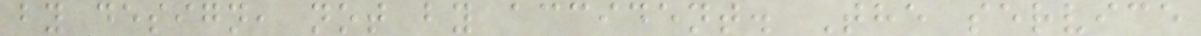by design, not by accident. The service
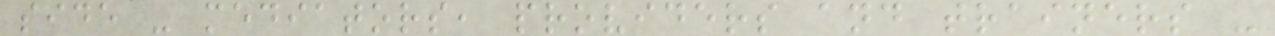side - mediators, providers and trainers -
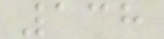138
